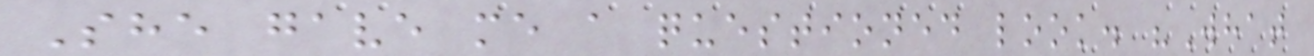She gave me a questioned look. "What
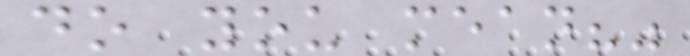do you mean?"
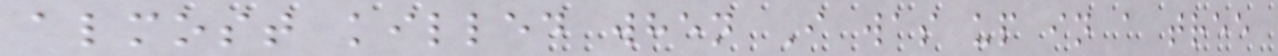almost killed when I was up in a tree
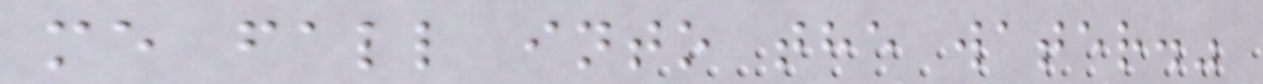me fall into the water."
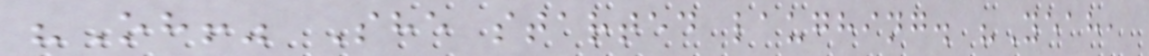"Oh!" She started laughing. "Yeah,
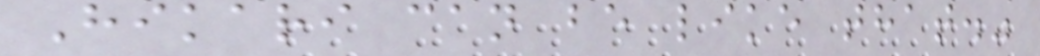Hikari can be like that."
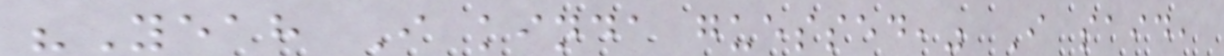"Yeah I kinda guessed," I said,
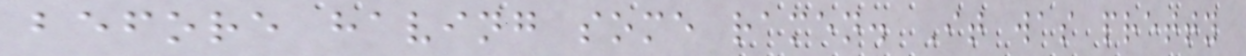before having some ramen. It was pretty
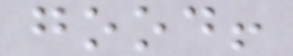good!
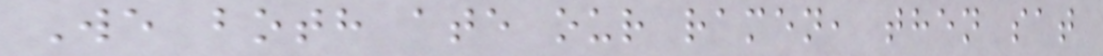We both ate our ramen, then sat
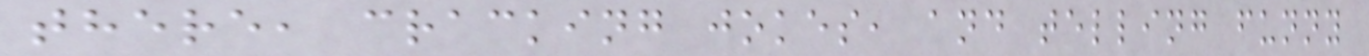there, cracking jokes, and telling funny
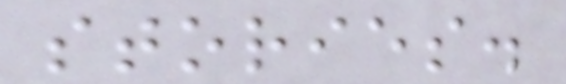stories.
